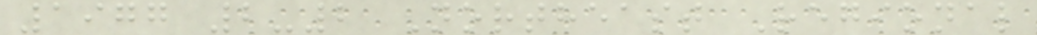1977 2-2 Northeast Regional
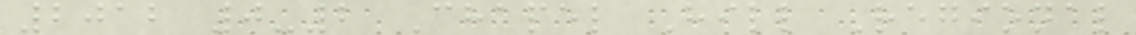2012 0-2 Chapel Hill Regional
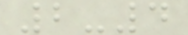2-4
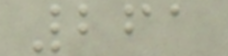261
